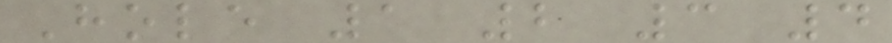Hole 1 2 3 4
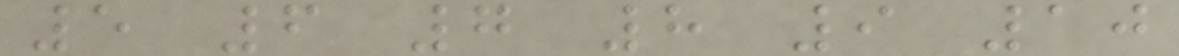5 6 7 8 9 10
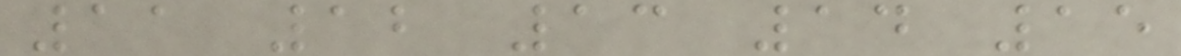11 12 13 14 15
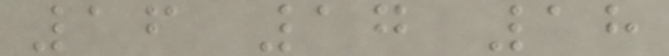16 17 18
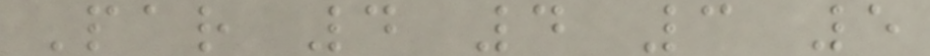Par 4 4 3 5
